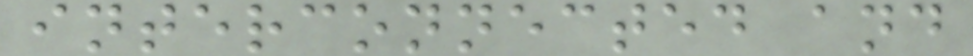interconnected and
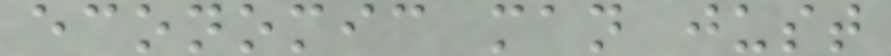economic man just
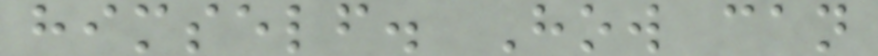himself. How can
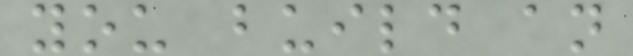you build an
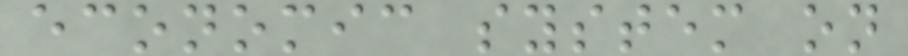economic system on
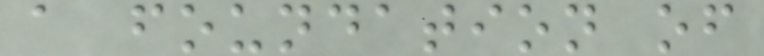a foundation of
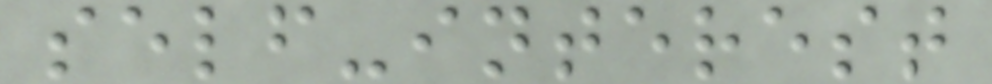self-interest
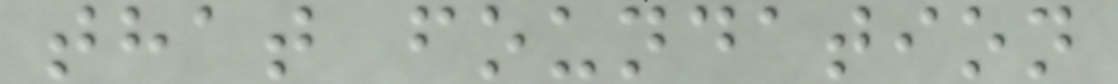that foundation
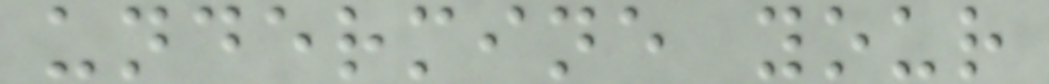undermine your
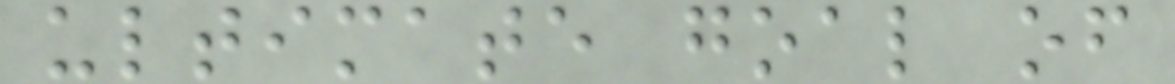ultimate goal of
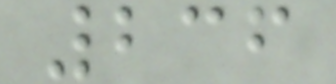236
